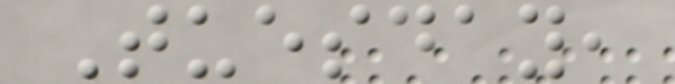Tuesday,
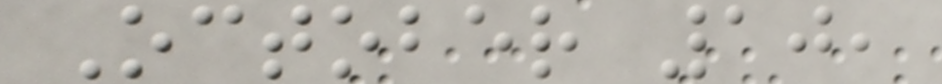October 10,
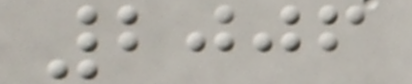2006
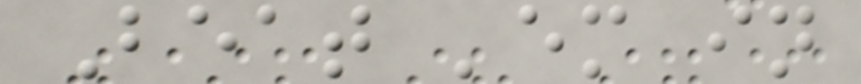Beat 'em in
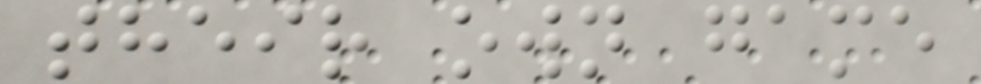their own game
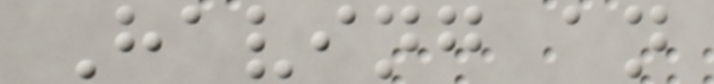Having an
